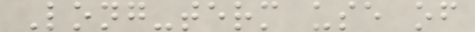Long-term use of
